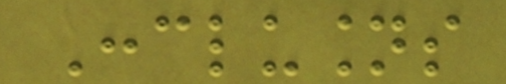Conclusions
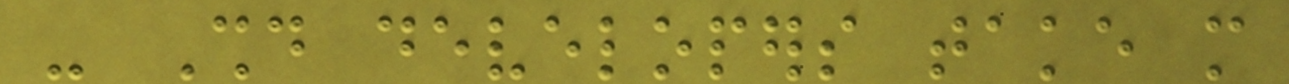- Should developers take more
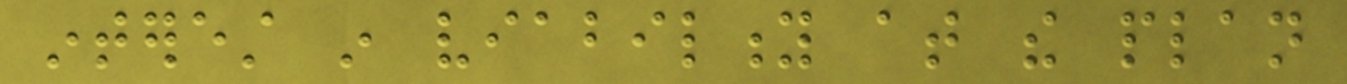interest in viability at the plan
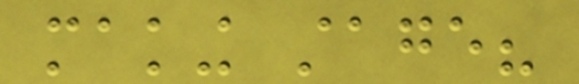making stage?
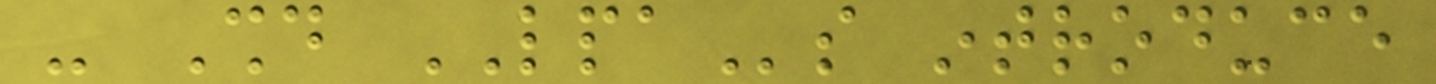- Should LPAs introduce
